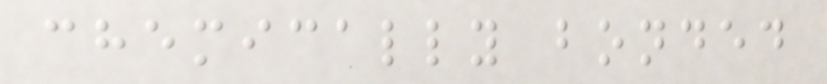chemically bonded
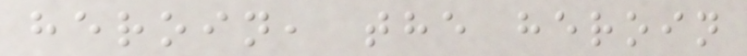heroin, the heroin
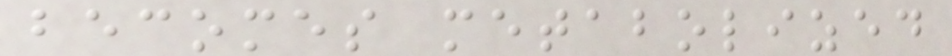becomes metabolized
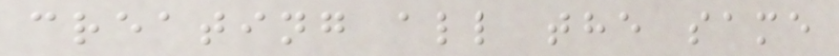creating all the same
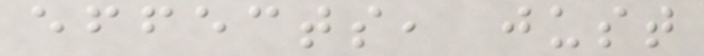effects, just
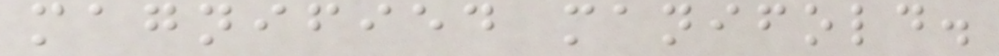magnified manifold.
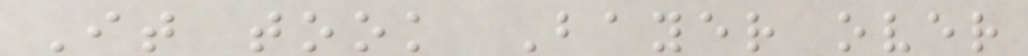It took Bayer over
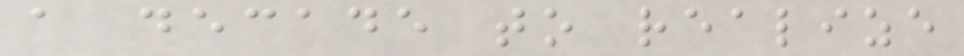a decade to realize
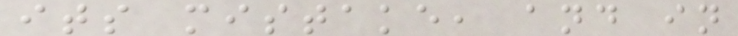its mistake, and in
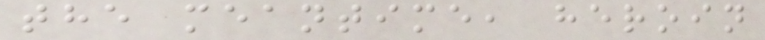the meantime, heroin
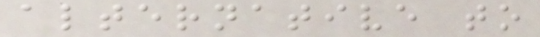alternative to
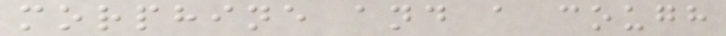morphine and a cough
